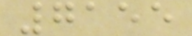7155
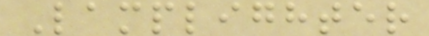Lamplighter
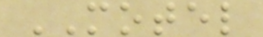MOTEL
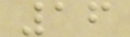16
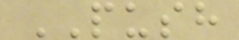PUSH
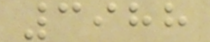3988
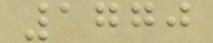1770
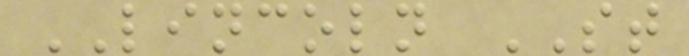LINCOLN ST
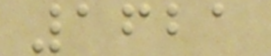1621
